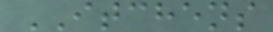ITCHENS
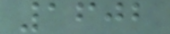1602
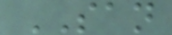SAN
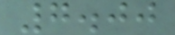7.00
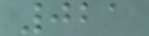021
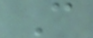C
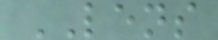LENS
